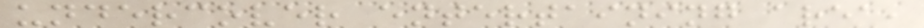undercover entertaining area,
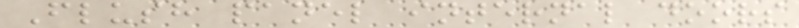Flush panel internal doors
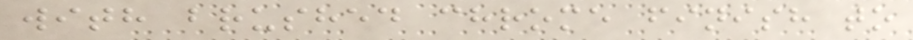with brushed chrome finish to
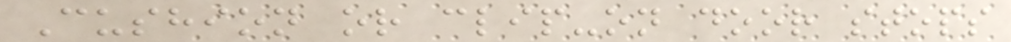Cushion or clip-on door stops
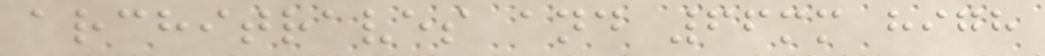architraves and 66mm high
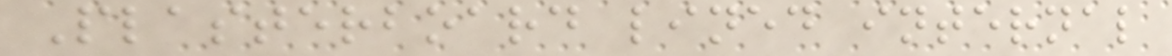Plasterboard lined internal
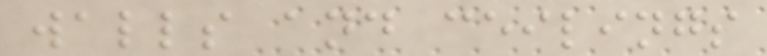walls and ceilings
